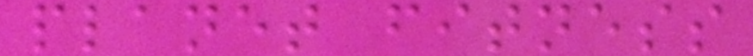planet fitness
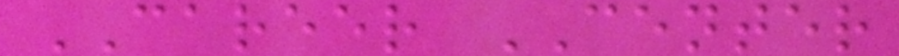CAREER CENTER
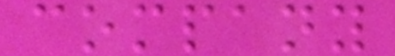company
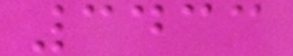3433
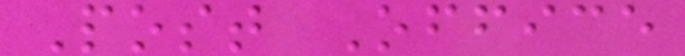Post Office
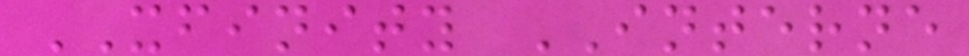XFINITY INTERNE
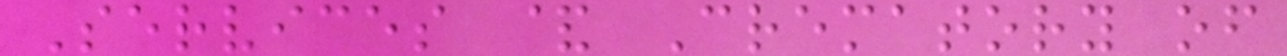Services & Crematory of
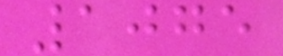1075
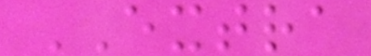EXTRA
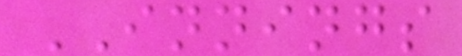INNINGS
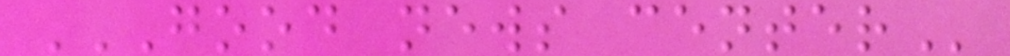GOOD NEWS CENTER
